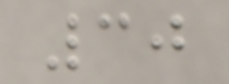30
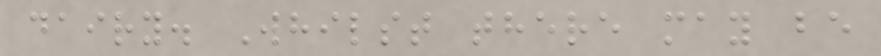dairy. Whilst there may be
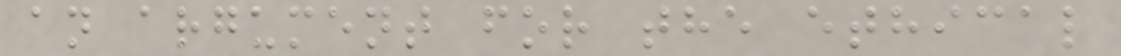an argument for the ethical
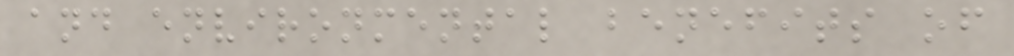and environmental benefits of
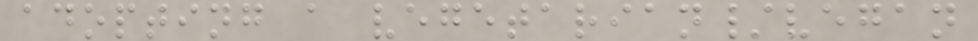adopting a vegetarian/vegan
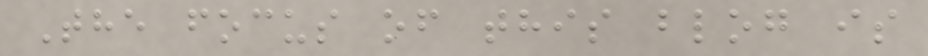The focus of this blog is
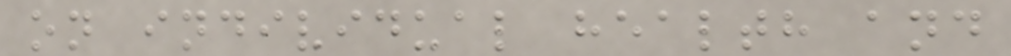on individual health and
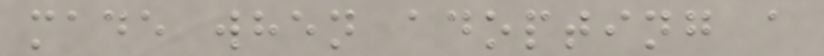made when adopting a
